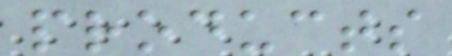products
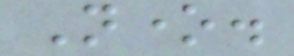None.
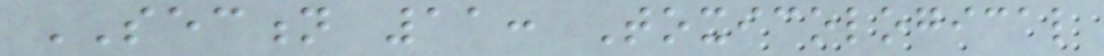SECTION 11: Toxicological
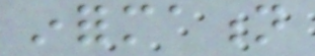information
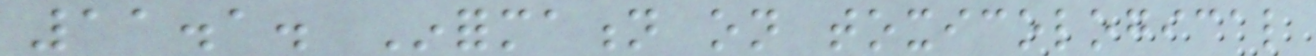11.1. Information on toxicological
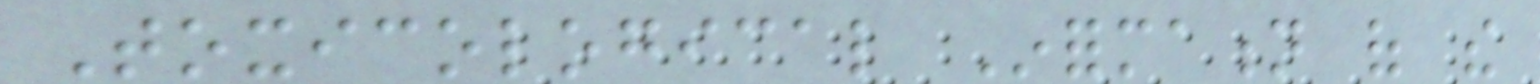Toxicological Information of the
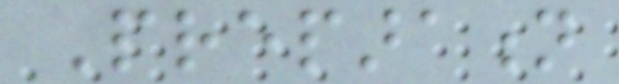Preparation
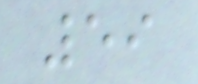59
